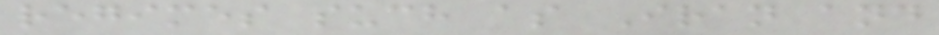regimes such as Iran and
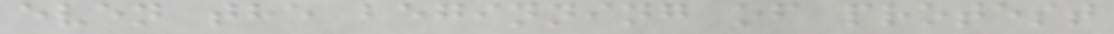even the beginning of protest
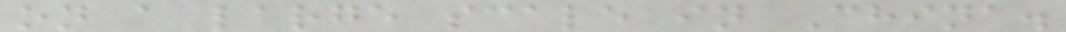on a large scale in China.
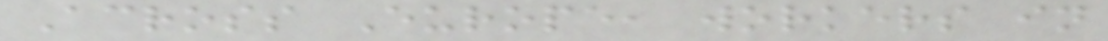Across Europe, workers in
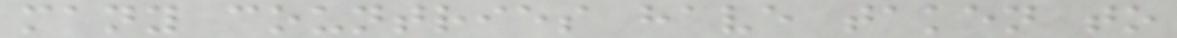many countries have taken to
